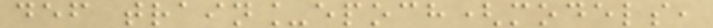def train_epoch(models,
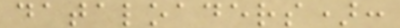dataloaders):
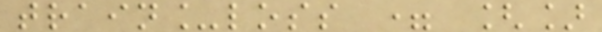train_loss = []
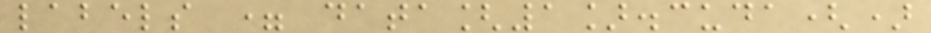labels = data[1].cuda()
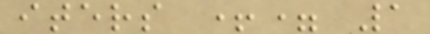iters += 1
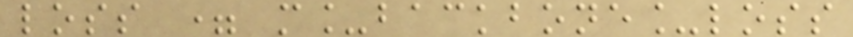loss = m_backbone_loss
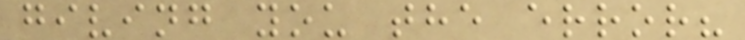giving you the error?
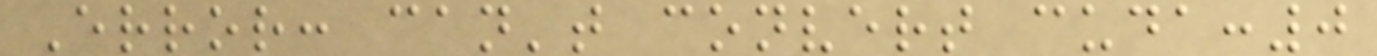Error: can't convert cuda:0
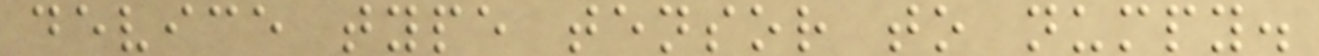device type tensor to numpy.
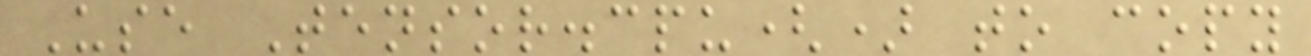Use Tensor.cpu() to copy
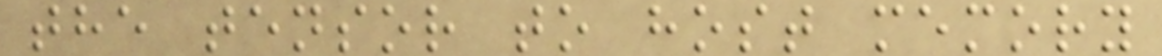the tensor to host memory
